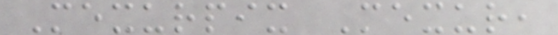Mexurpix Mexur,
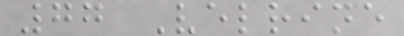77 Velrine
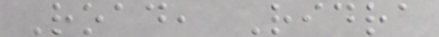Road, Ridra
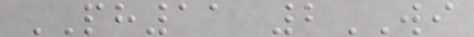PH11 2WI
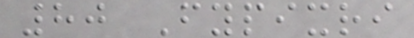80 Fypixri
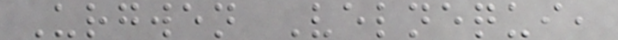Urgwen Velnequi,
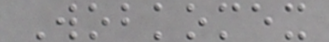Wobkomex
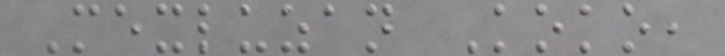Mexluzan Koko,
